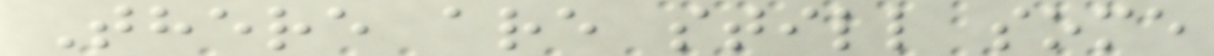There are still some
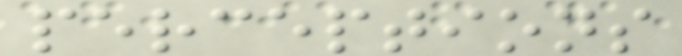perceptions
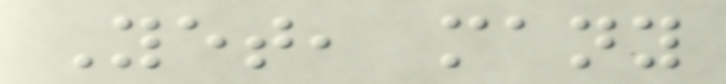Yet, many
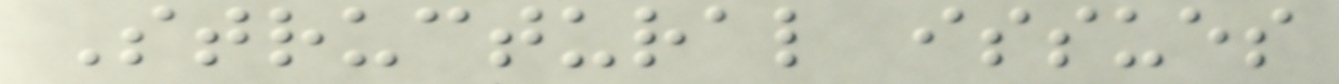Structural issues
